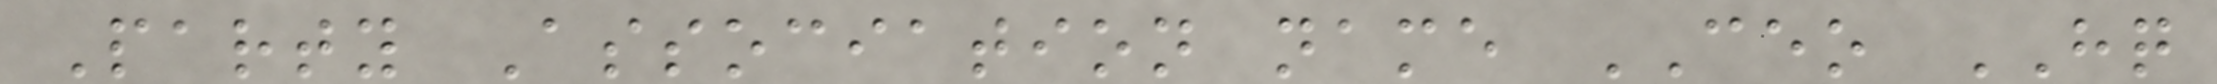Party Association name CEO HQ
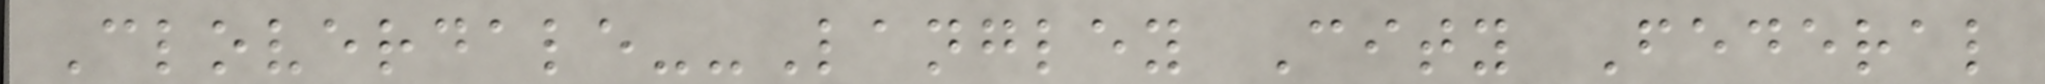Cloverdale--Langley City Federal
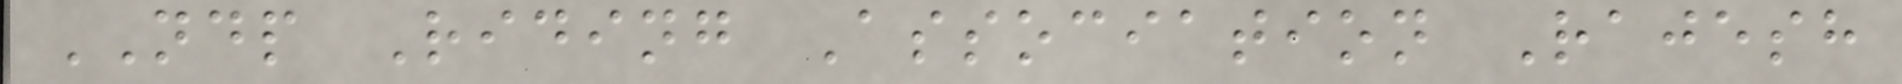NDP Riding Association Rajesh
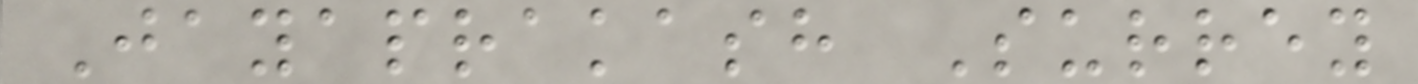Jayaprakash Surrey
